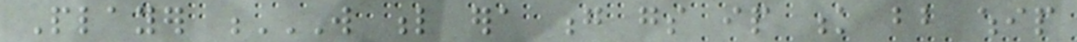Player W L ERA G GS IP K BB WHIP
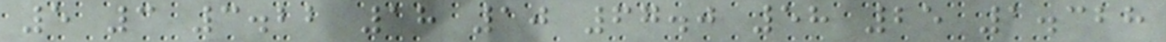5 3 3.22 18 10 67.0 58 25 1.328
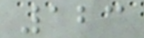123
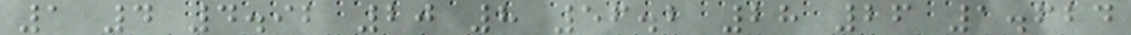1 4 4.92 20 8 56.2 28 26 1.624
